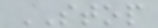STOP
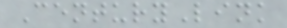CenturyLink
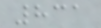831
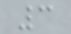3
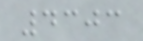4303
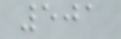501
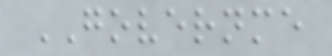GOVERNME
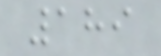189
